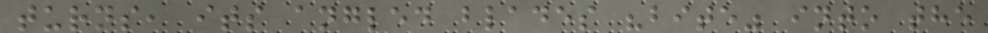turns, its angled blades "bite" into the
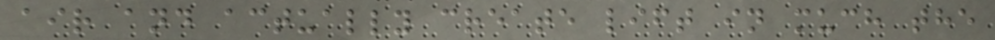air and actually create lift in much the
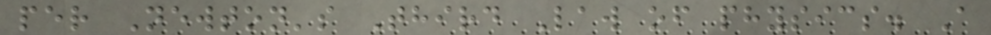per Newton's Third Law of physics. A
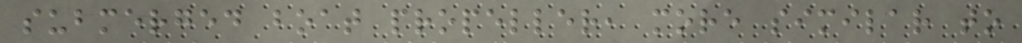submerged boat propeller, more similar to
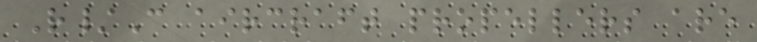R/C aircraft propellers are
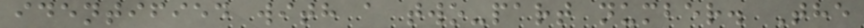identified with a two-part number. The
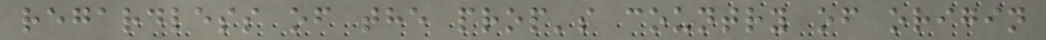regardless of the prop's country of origin
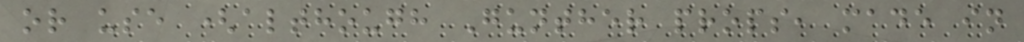or use (although Gunther props, made in
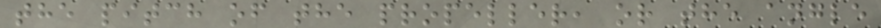the pitch of the propeller, or the angle
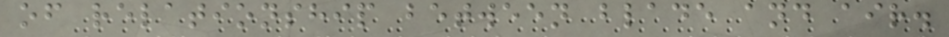of relationship between blade and air.
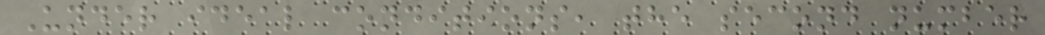Under ideal conditions, the second number
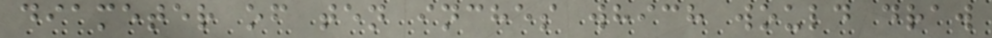diameter of ten inches which would draw
